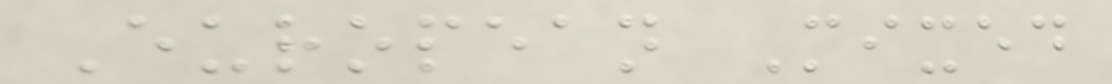European Mixed
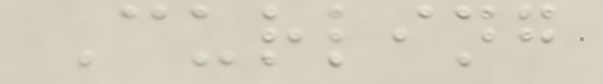Curling
